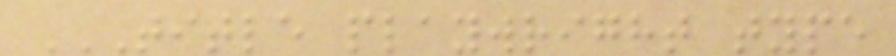TITLE PLAYWRIGHT TYPE
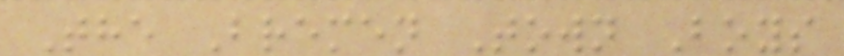The Bremen Town Boys
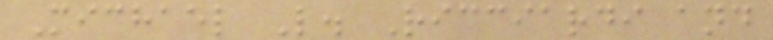Michael L. Ricciardi and
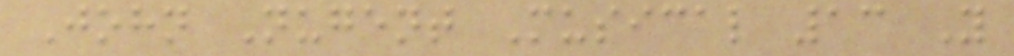John Nugent Musical 13 Y
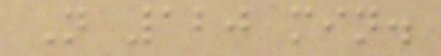N 120 min.
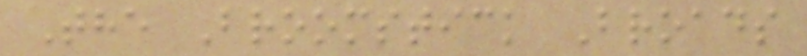The Broomstick Broads
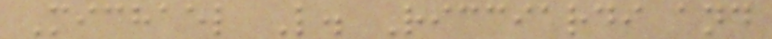Michael L. Ricciardi and
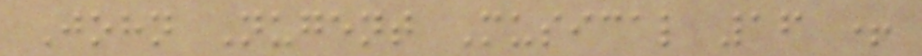John Nugent Musical 16 +
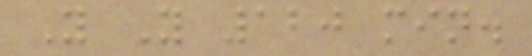Y Y 120 min.
